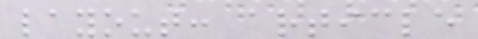layout: article
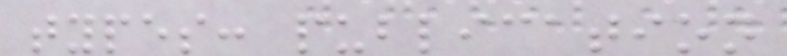types: publication
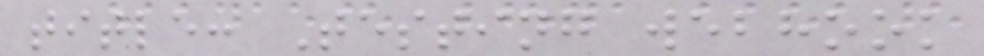title: Testing webhook
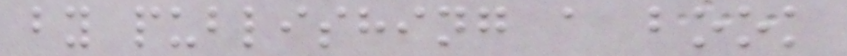by publishing a book
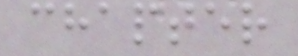chapter
